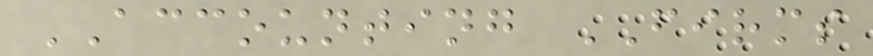ACCOUNTING FIRMS
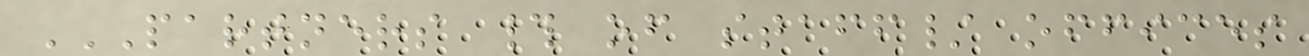PARTNERS # OF STAFF/ OFFICES
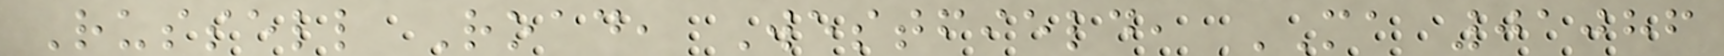Russell Road, Westfield, MA 01086
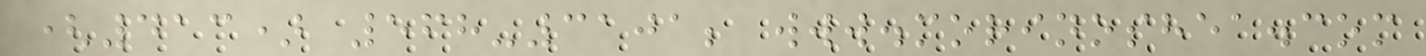(413) 568-3101; www.morinoshea.com
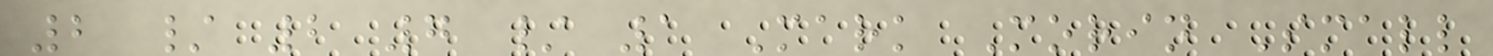2 / 2 7 / 1 Mark Morin Small
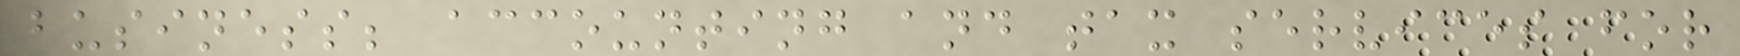business; accounting and tax services for
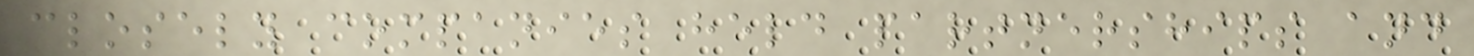closely companies held partnerships and
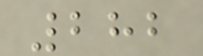282
